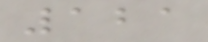121
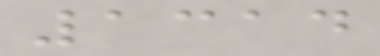1314
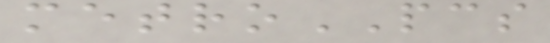metroPCS
